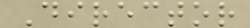Director
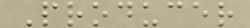Producer
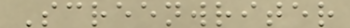Screenwriter
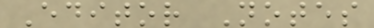Editor Notes
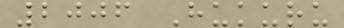2006 Hukuru
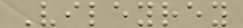Vileyrey
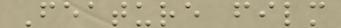Feature film
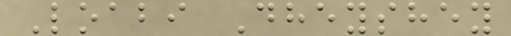Loabi Dheyshey
